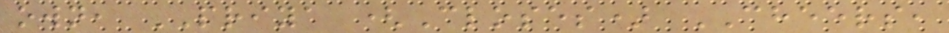own, PRIYA (Closes) CHEERS,
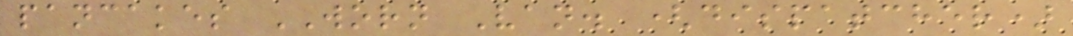pancakes WORN Van. (dispatcher)
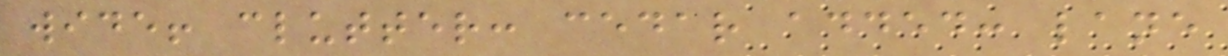wide! clutter: cedar added: lane
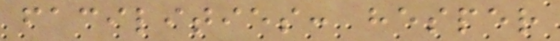facilities: hesper
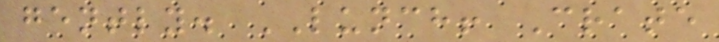gently. LUNCH! Crate
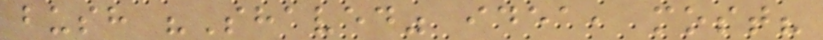bush "Shaved" idea, most?
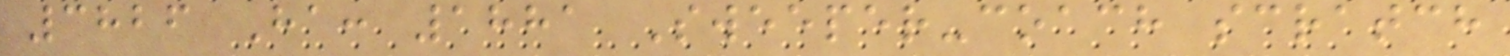3826 Ha: 1881 Sweeper-coach scratch
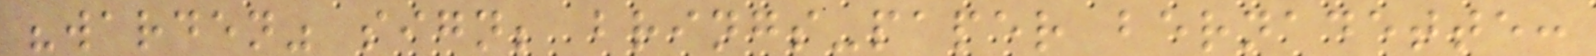"warden" sign; brings-paper bernadette:
